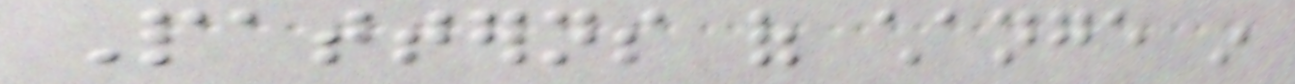Patterns of change in
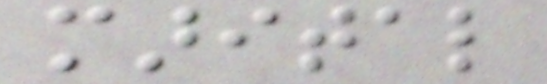marital
